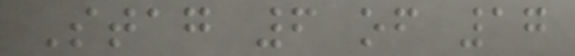Stag 6 of 17
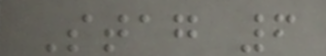Stag 6
